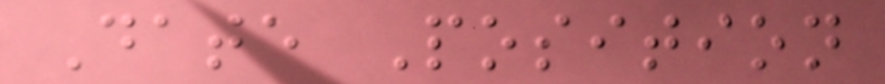Date Position
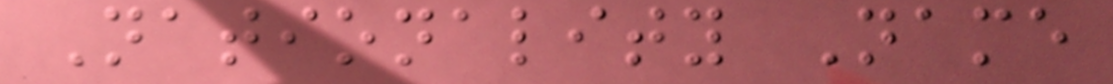Nationality Name
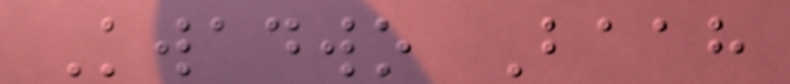Kwadwo Baah
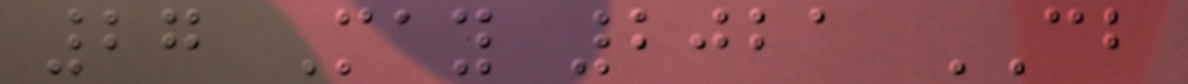27 May 2021 CB
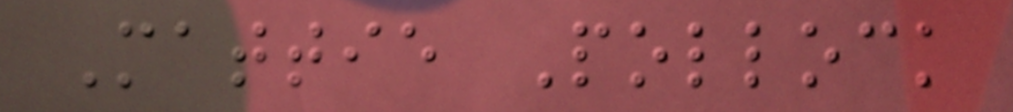Mattie Pollock
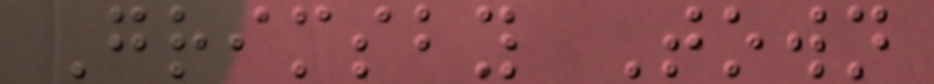Grimsby Town
